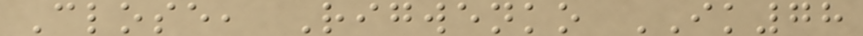Close, Rigwenko IK78
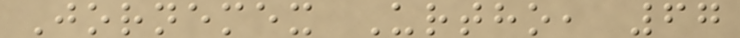Jornemex Urtho, 67
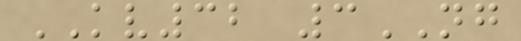KV32 3NG
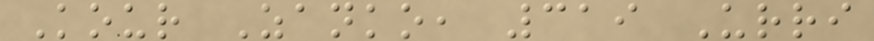Kour Zanko, 319 Urri
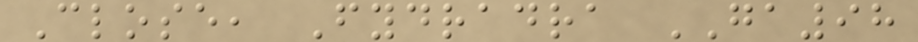Close, Fydradra GA98
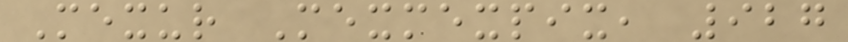Mexur Mexmexpix, 927
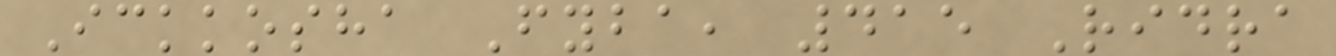Ickkosha Fyba, 415 Ridra
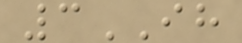3IH
